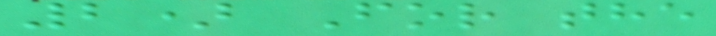2) For the
